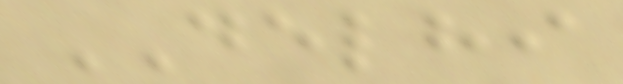DELHI
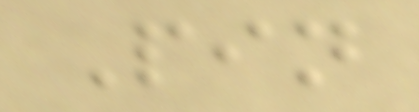Pin
